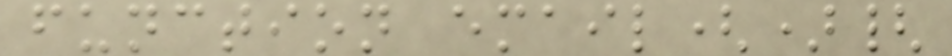function email(){
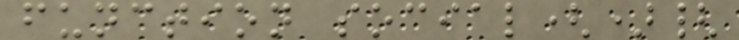function social(){
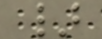}
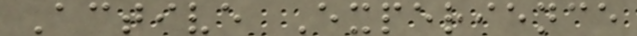Active Experience
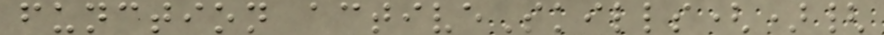function activeSkills(){
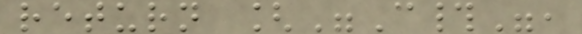return ["C#",
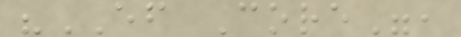"EF Core",
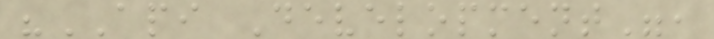"API Development",
